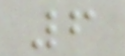6
